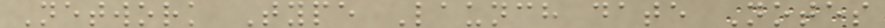Network Type Launch date Notes
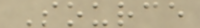Source
